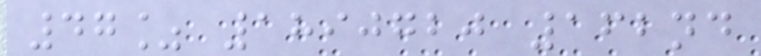47% 1890720 162nd
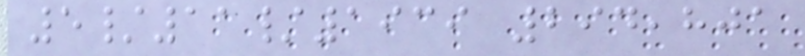5/11/1939 294,801
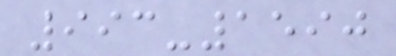993-1590
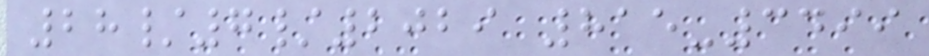28/7/2029 815-3499
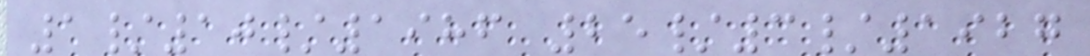1/10/1986 25/3/1927
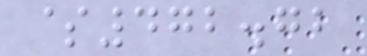$472.72
